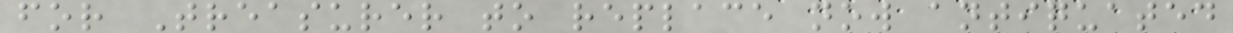for Treasurer to replace now antiquated
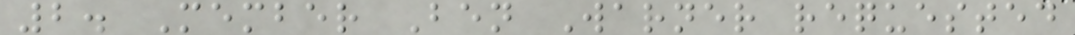2. Member Ben Warner requested
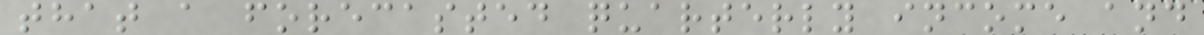that a forecasted quarterly income and
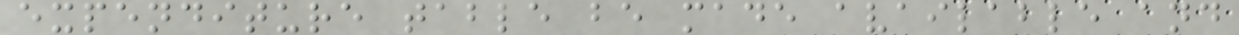expenditure table be made available and
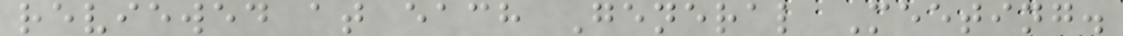reviewed at each General Meeting.
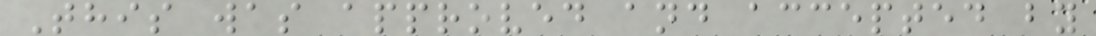This was approved and accepted by
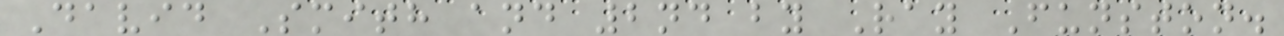David Smith and 2nd by Ray Funston.
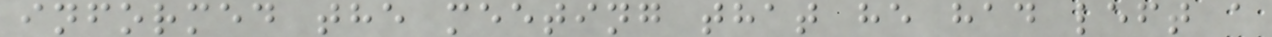informed the meeting that he had left a
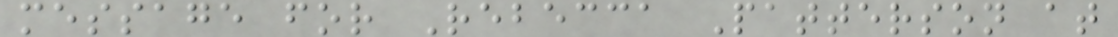message for Rebecca Patterson at
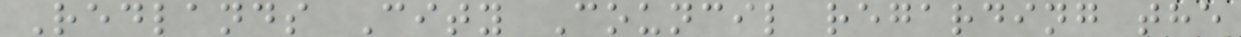Redlands City Council regarding the
